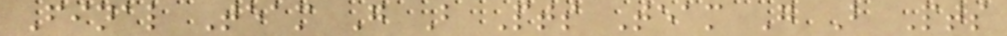Final Team G B Pts Team G B Pts
